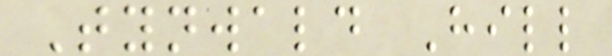Tynwald Hill
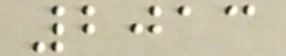2013
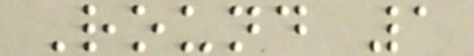Round 1
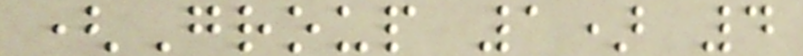(Group 1) 4
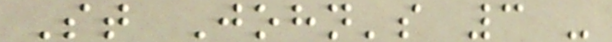St John's 3 -
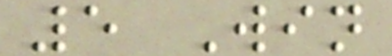5 Win
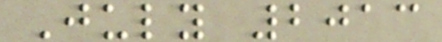July 2013
